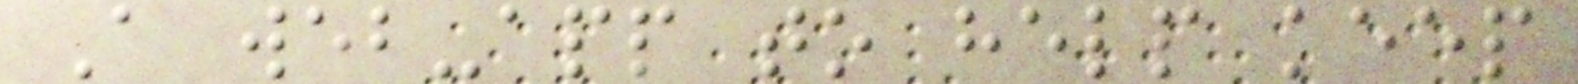A web-app to help keep
